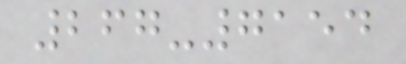267-7154
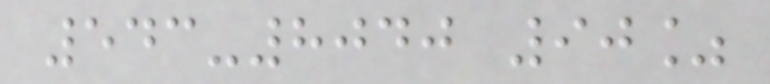543-8040 90%
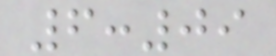6:09
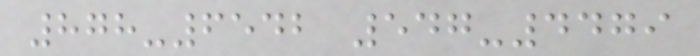878-6542 547-4479
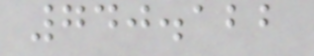740.122
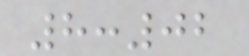8:02
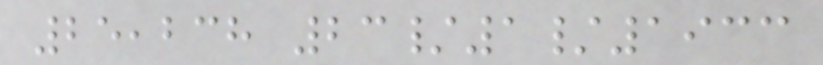25,238 23/1/1933
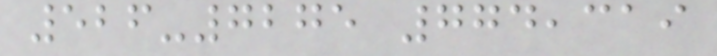526-7275 774,319
